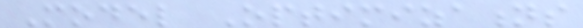Model Optimizations
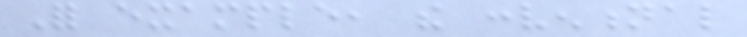For example, the conventional
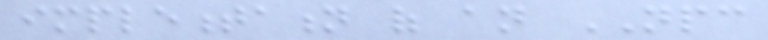implementation of an NPC
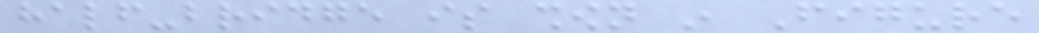half-bridge is shown in Figure
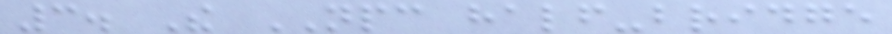3. The NPC half-bridge
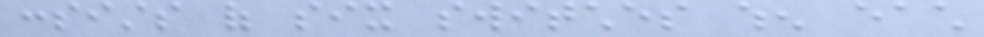consists of six switches when each
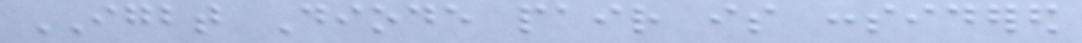IGBT Diode pair is considered
